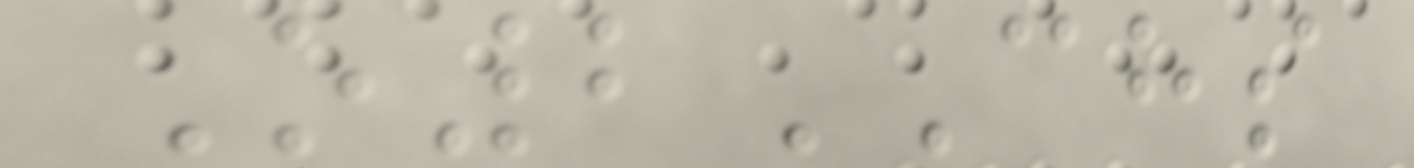O2CHS
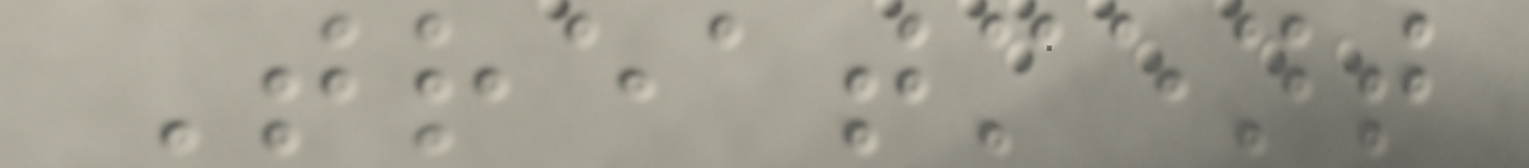Treatment
